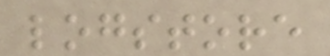logstore
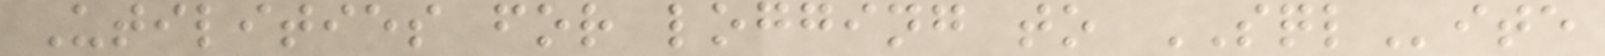Utilities for logging to SQLite
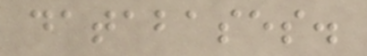databases.
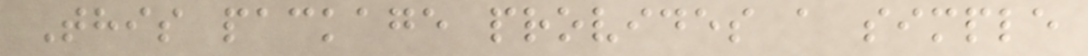This package provides a simple
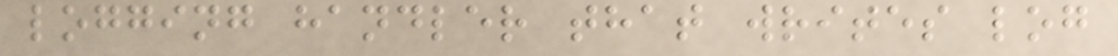logging handler that writes log
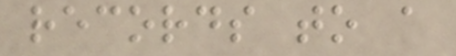records to a
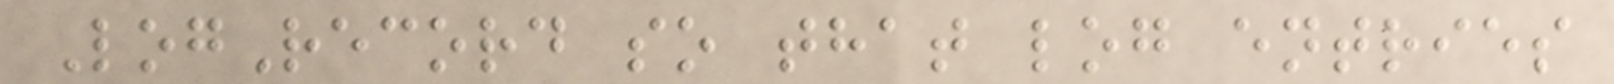LogRecord so that log entries
